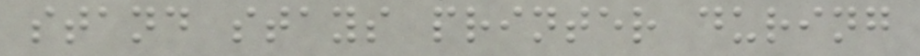stand stays printer during
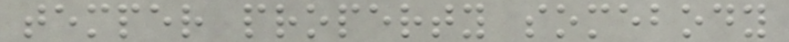temper property somebody
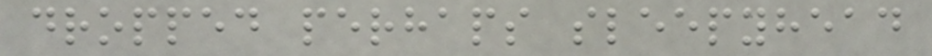dropped perhaps sleepyhead
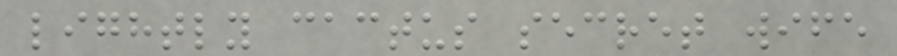lightly cactus secret wife
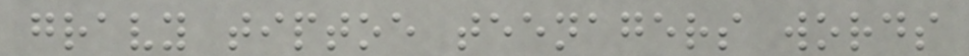gravy tiptoe teenagers words
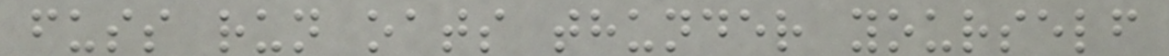fuss run oats thunder yourself
